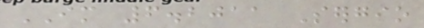IM 6.2011 Sergio
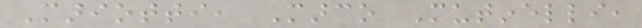Mariotti, Marco Mutinelli,
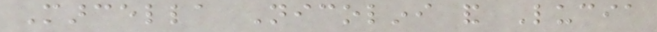Marcella Nicolini and Lucia
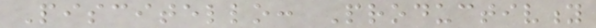Piscitello: Productivity
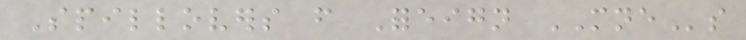Spillovers from Foreign MNEs
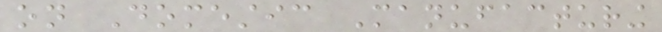on Domestic Manufacturing
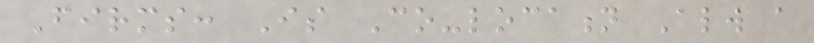Firms: Is Co-location Always a
